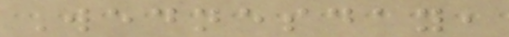Wednesday,
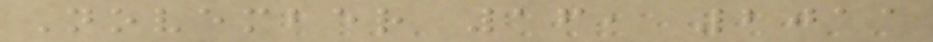November 16, 2011
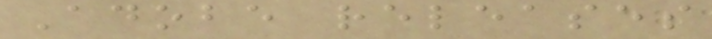Adobe releases
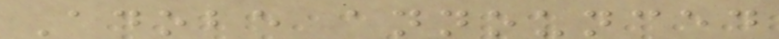Adobe announced
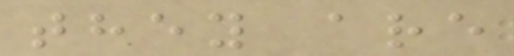they are
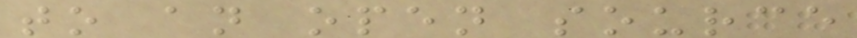to an open source
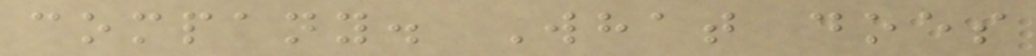company. What does
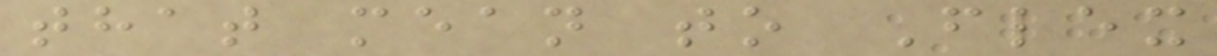that mean to Flex
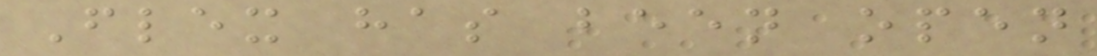Flex has been open
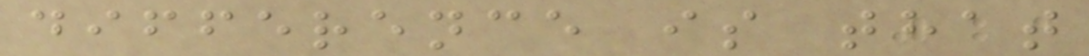difference is that
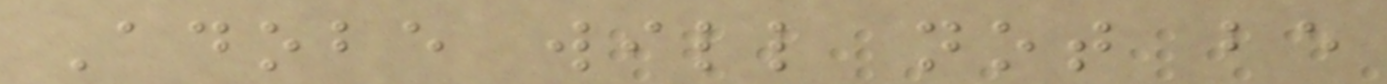Adobe will not be
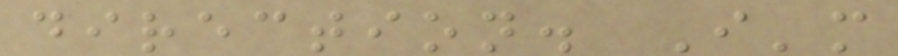direction. I'm
